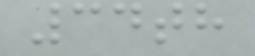34th
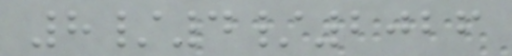8/4/2026
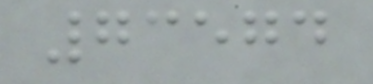73574
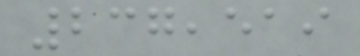237,519
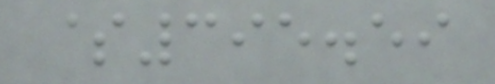$395.59
